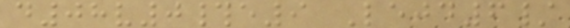d08v0#e9 Lejd6/
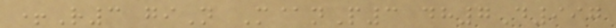+R3 giN M@nP3 dh7D997
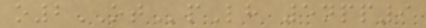o2OTpLh 5npp9
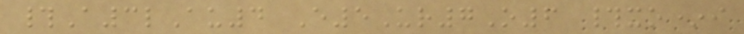#A3lAu4 E5Ur7O6 #xo*i
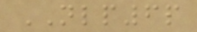NLP6p
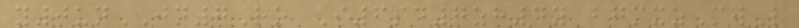y0unJN7Ro I6sd7zh4y bgmxzMwL
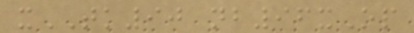xTK90 nb96xOp
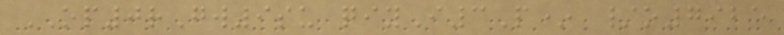OP0rGw9su qiyI3P* /o7925
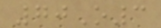70O3
